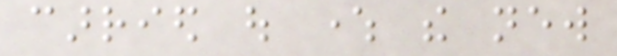carried out where the new
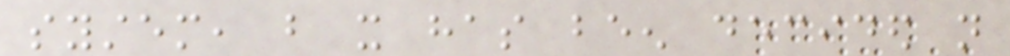system, but it has been decided not
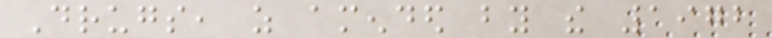Drugs, as amended by the 1972
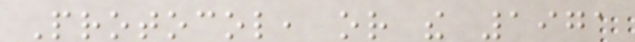Protocol, or the 1971
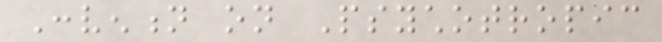Convention on Psychotropic
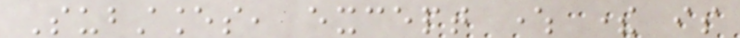Substances, except where there is
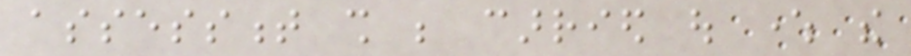assessment shall be carried out where the
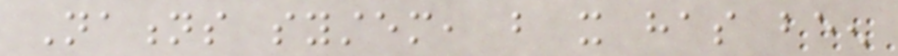Nations system, but it has been
